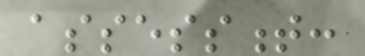assessment:
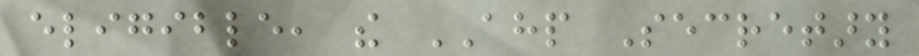eligible, the AHP Secretary
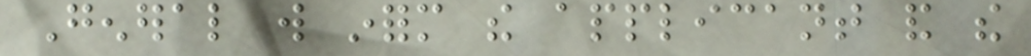General will inform the applicant and the
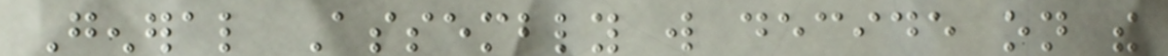General Assembly will decide on the
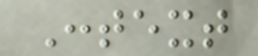Context
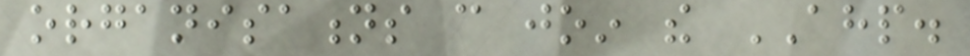organisations can join the AHP.
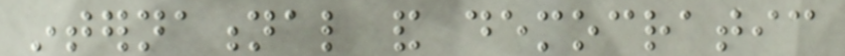international and democratic
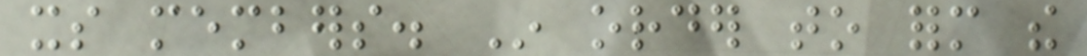its members. In order to form the
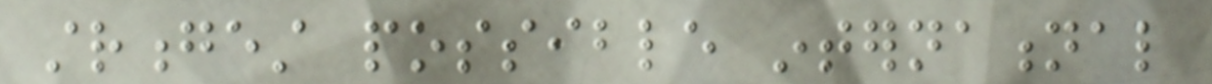strongest possible international
